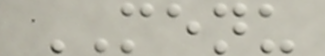MENU
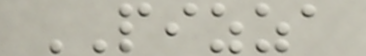PIZZA
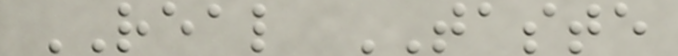REAL TASTE
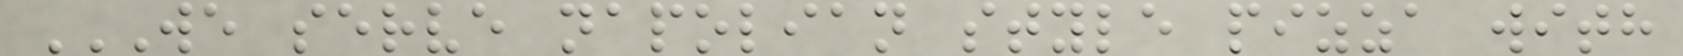WE SERVE NAPOLIAN STYLE PIZZA WITH
